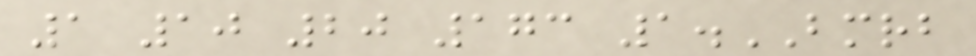1 10 20 173 1.BMRB
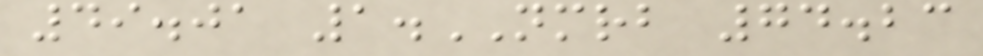49.01 1.NMRB 74.23
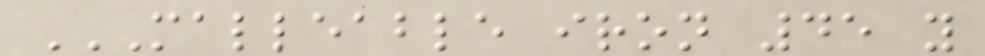MALLEABLE IRON 45 Y
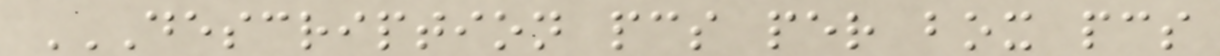DESCRIPTION PCS PER BOX PCS
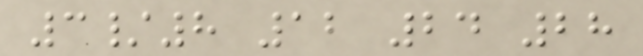3/8 12 24 28
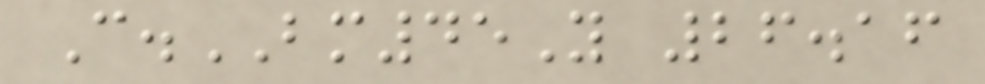C.BM45Y 26.16
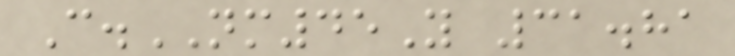C.NM45Y 31.81
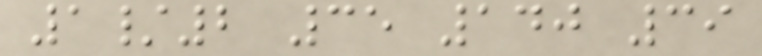1/2 35 140 39
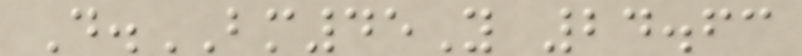D.BM45Y 24.63
